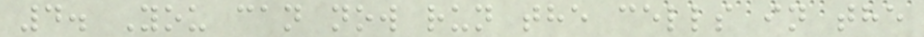4. You can now run the cells in the
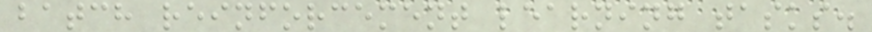batch reinforcement learning tasks.
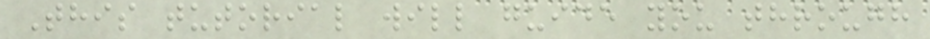This tutorial will guide you through
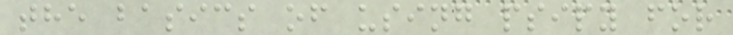the basics of using psipy for
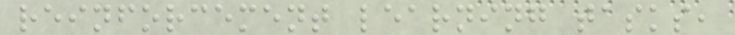reinforcement learning tasks,
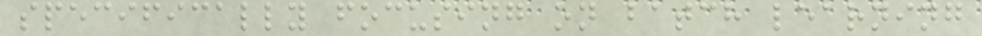specifically focusing on batch learning
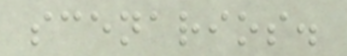scenarios.
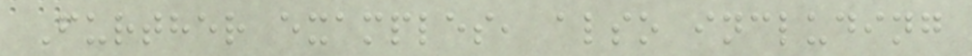Further examples, also including
